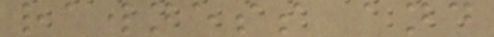rawness and
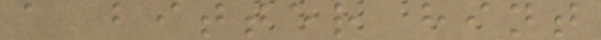a bitter hint
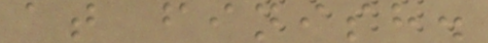at finish.
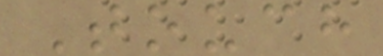Touch
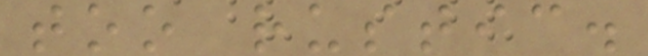too rustic.
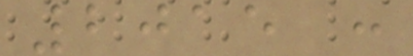2015 :
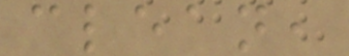clean,
